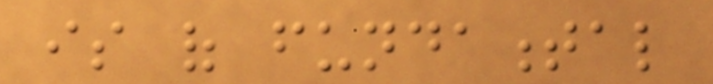is of fundamental
